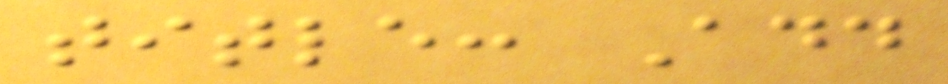title: Add
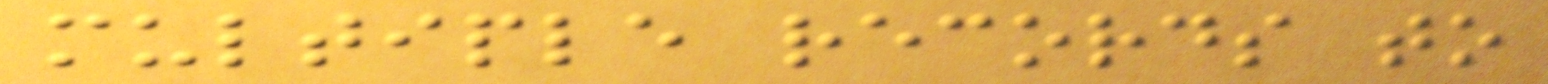multiple records to
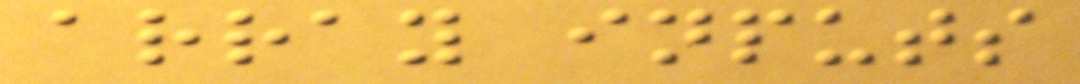array inputs
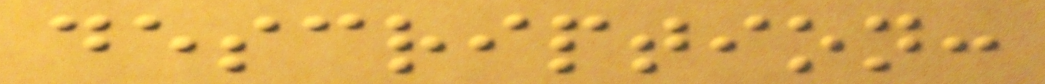description:
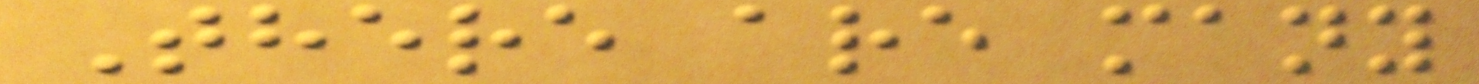There are many
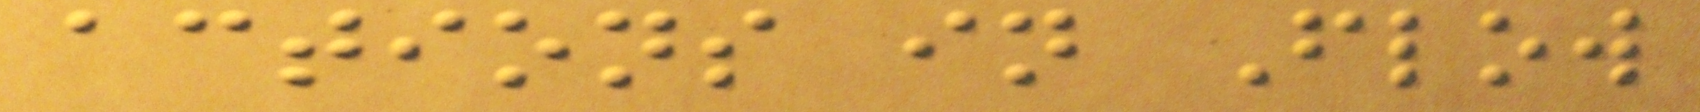actions in Flow
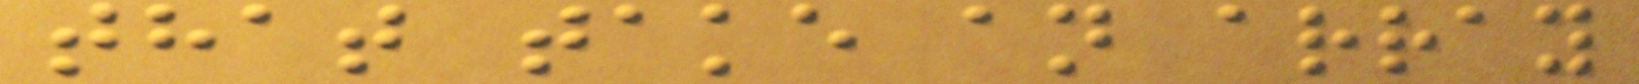that take an array
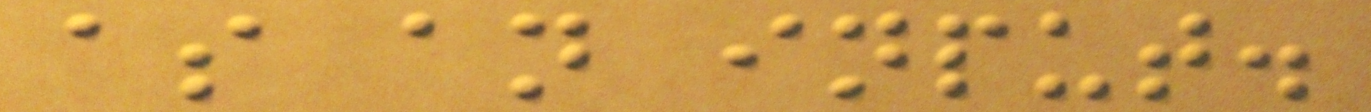as an input.
